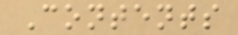Contents
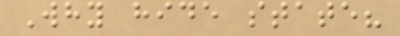Why hide state?
